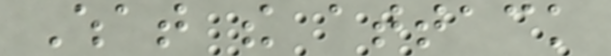What the attack
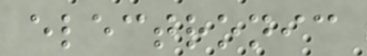electronic
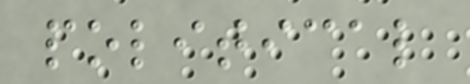political
